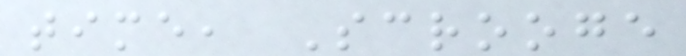time, Scrooge
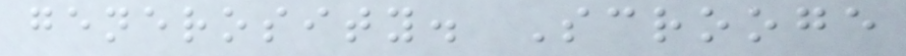generosity. Scrooge
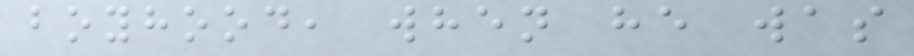boyhood, when he was
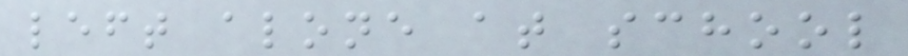left alone at school
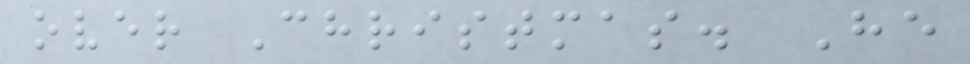over Christmas. He
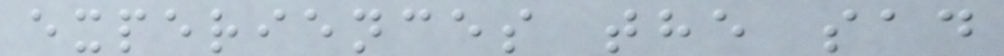experiences the sad
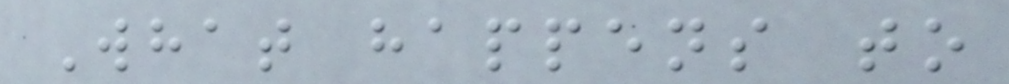What happens to
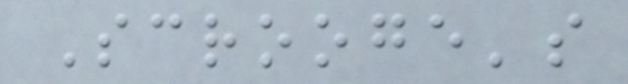Scrooge's
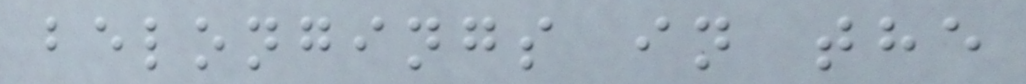belongings in the
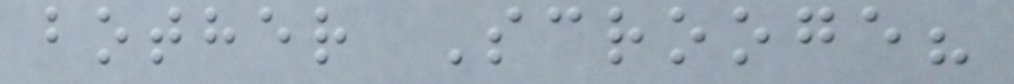bother Scrooge?
